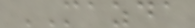MAZDA
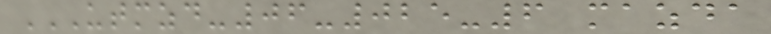UTMZD-06-025-6 MAZDA
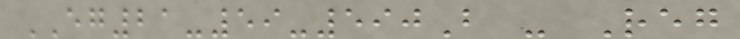EG21-59-590B - Reg
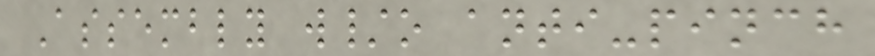Assembly w/o anti-pinch
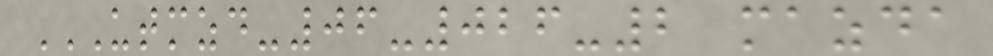UTMZD-06-026-2 MAZDA
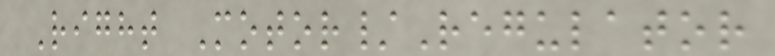Right Motor/Regulator
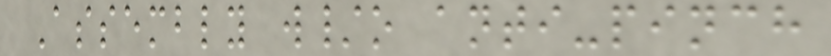Assembly w/o anti-pinch
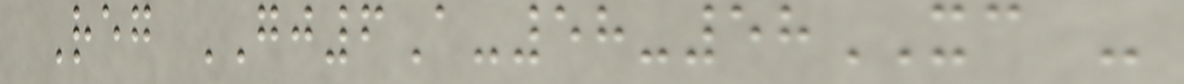Reg GJ6A-58-58XC -
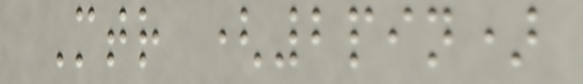Mtr (2pin)
